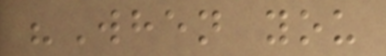"When you
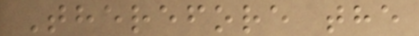Therefore the
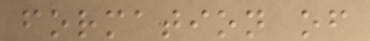formation of
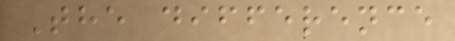The difference
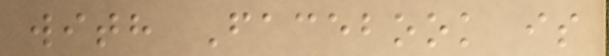with Facebook is
